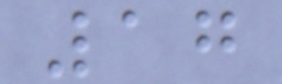17
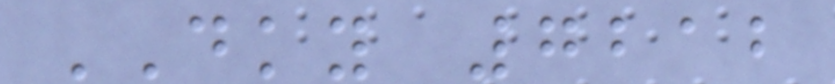DKY 7212
